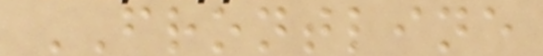FRONTLINE
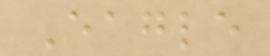Eagle
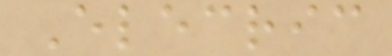Elecric
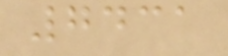7431
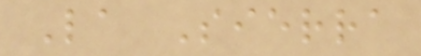La Sierra
